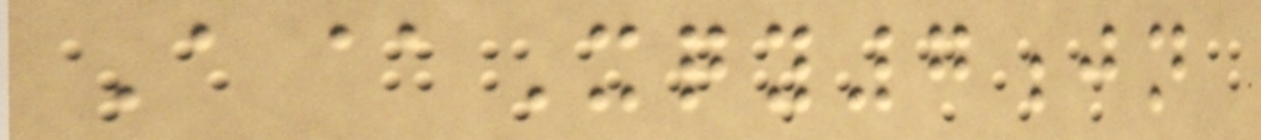A@Xqy7jn
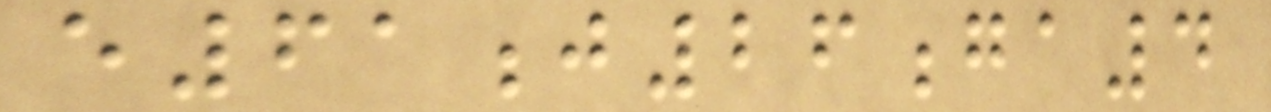e61j26ga4
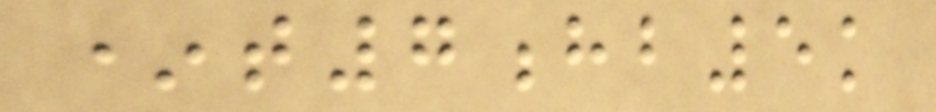*t7hb5k
